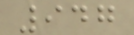947
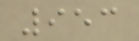953
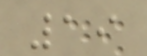19
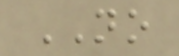NO
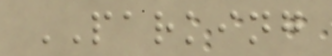PARKING
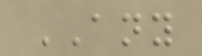ANY
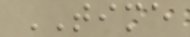TIME
